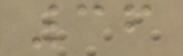36
